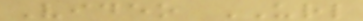Video URL
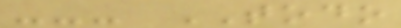--- TODO
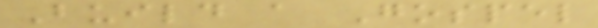Build a Gospel
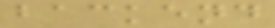backend
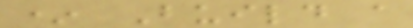* Build a
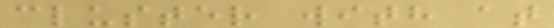cluster with at
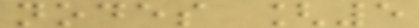nodes [5
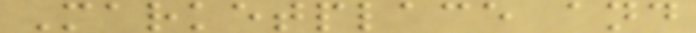Marketplace and
